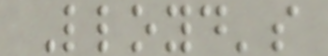Lloyd's
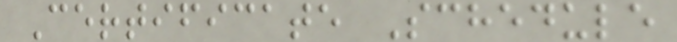Certificate Schedule
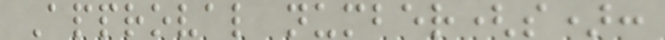Approval number(s):
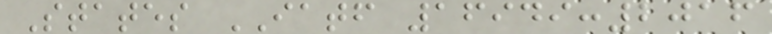States IATF 16949:2016
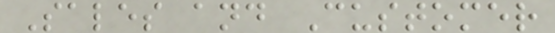Sales and Customer
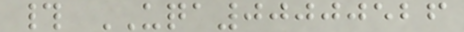# UQA00000526
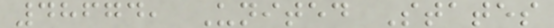48674, United States
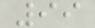99
